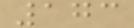173
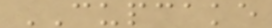CUPCAKE
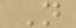N
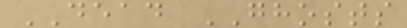DEAD GHOSTS
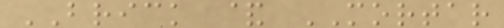BRICK & MORTAR
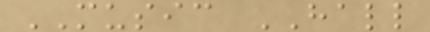MUSIC HALL
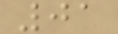01
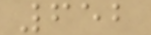652
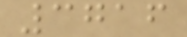3716
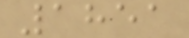1851
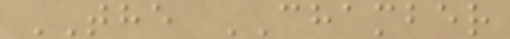THE CHAMBER
